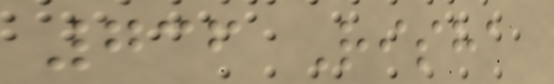736 Risha
